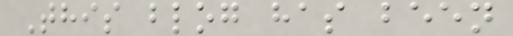This blog has been
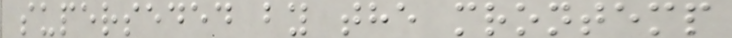superseded by the mrontemp
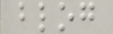blog
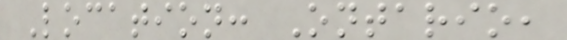Location: Ontario,
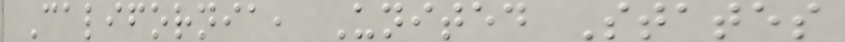California, United States
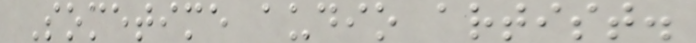Sometime audio artist.
